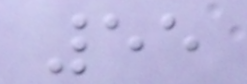55
